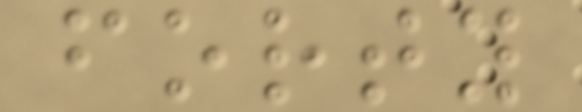forty
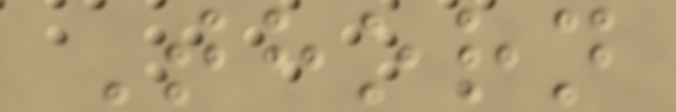Thorn
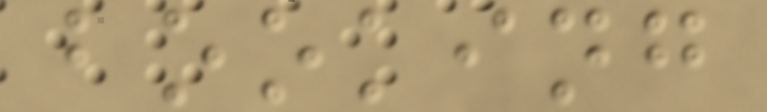booking
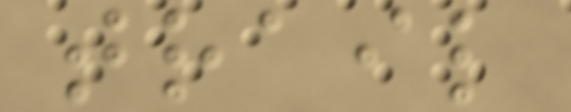trail
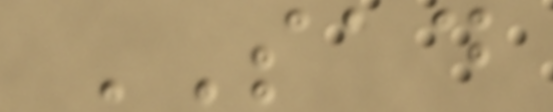SAD
